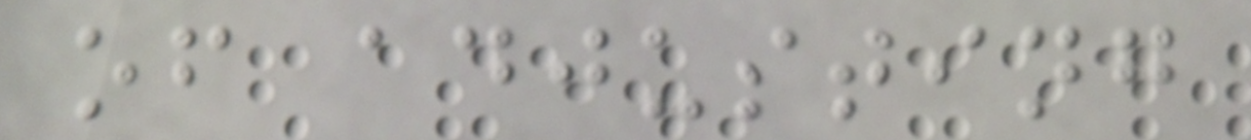of adjusting
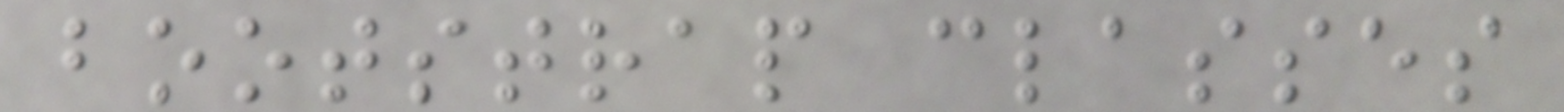bootstrap classes
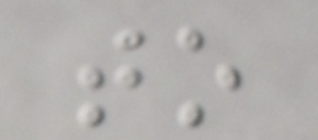to
